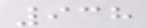938
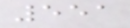551
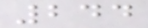244
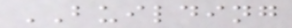BUILDING
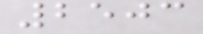2503
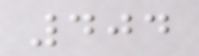404
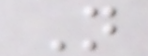N
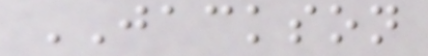JACKSON
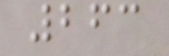263
